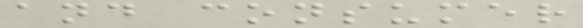and consumer
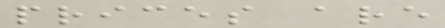prices are
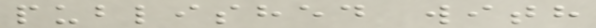published with
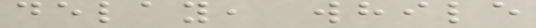delay, while
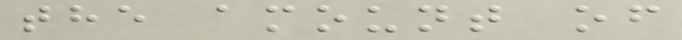the amount of
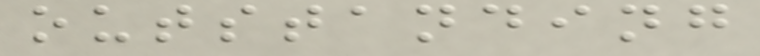outstanding
